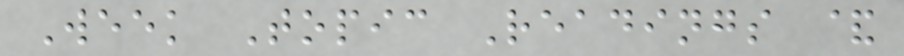Week Topic Readings &
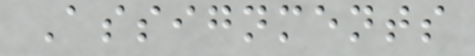Assignments
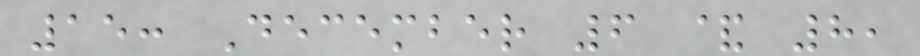15: December 6 & 8,
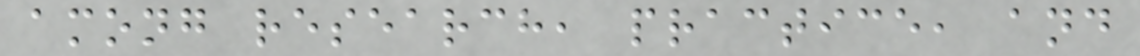among research, practice, and
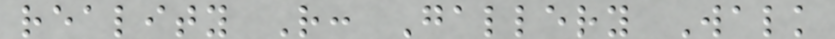reality R: Gallery Walk
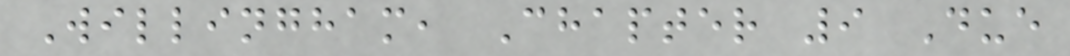Willingham, Chapter 9 Due
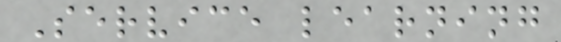Service learning
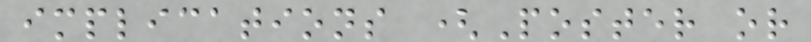implications (Poster or
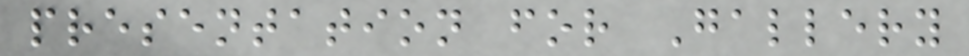presentation for Gallery
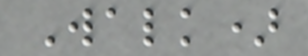Walk)
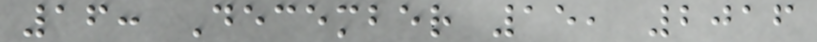16: December 15, 2016
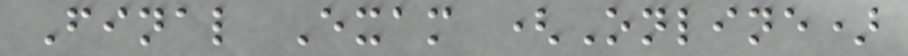Final Exam (Online)
